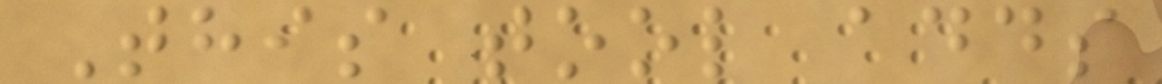This tool adds
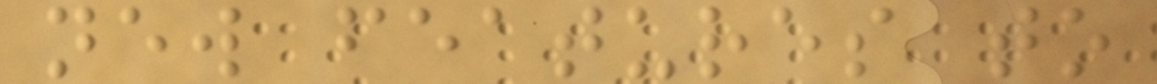new features to
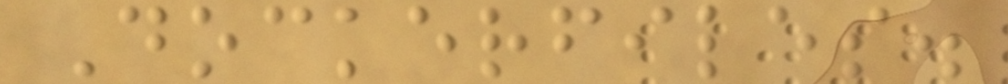Dockerfiles.
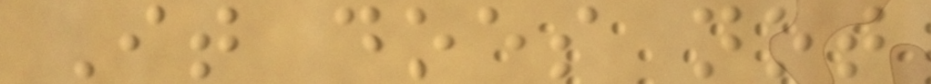It does not
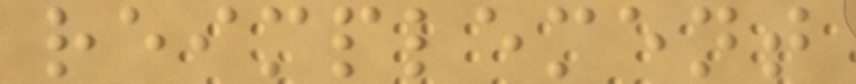reimplement
